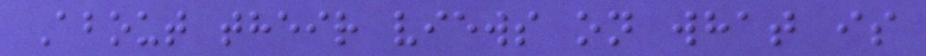About their views on what is
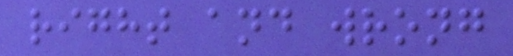right and wrong
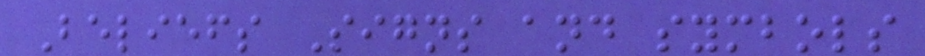Beliefs Signs and symbols
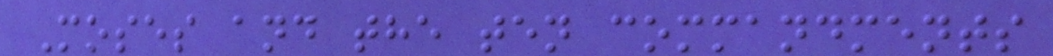Moses and the ten commandments
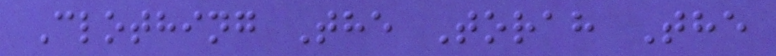Clothing The Torah The
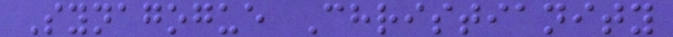Synagogue Christianity
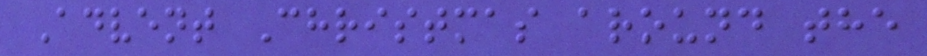Advent Christmas around the
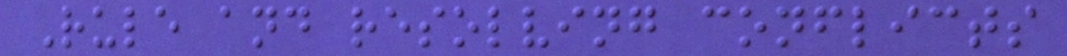Rule and resolving conflicts
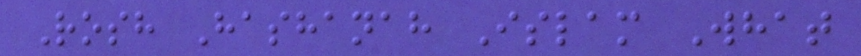Rosh Hashanah Islam What
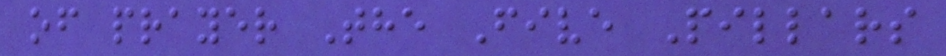of prayer The Five Pillars
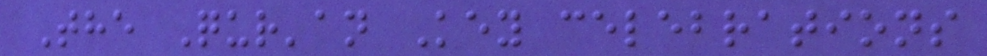The Qur'an Key celebrations
